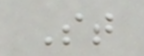St
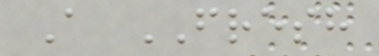A FRESH
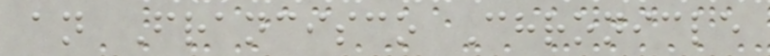an Francisco Chronicle
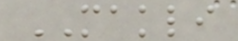MAKLI
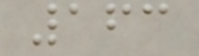163
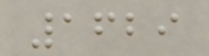1629
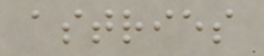astries
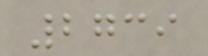2739
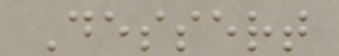Dessert
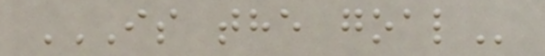IS THE GOAL
